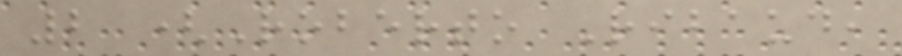2 (Roberto Ribaud,
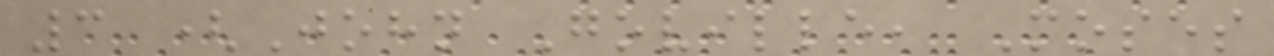3 (John Goville, Moses
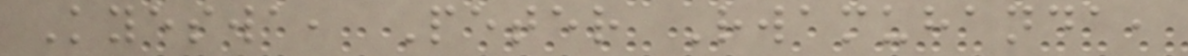Kyeswa, Peter Rwamuhanda,
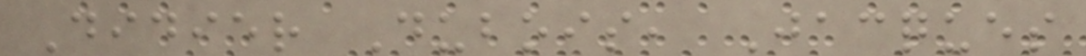Didier Dubois, Jacques
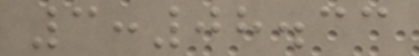3:08.33
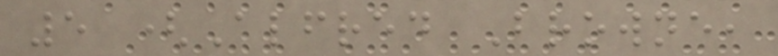5 (Alfred Browne,
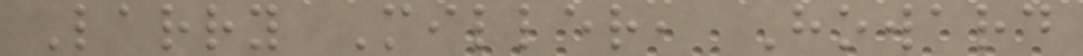Larry Miller, Howard
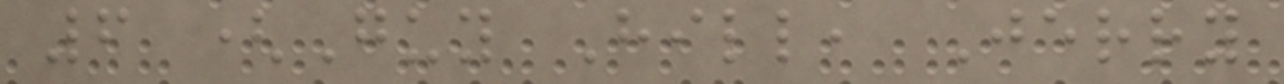6 (Guy Hill, Jerry
